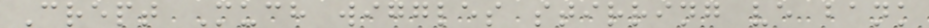Crept Much wiggles stirring ve bank
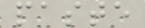paste
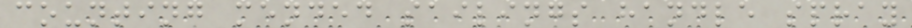counting mended sailings handle spray
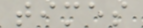times
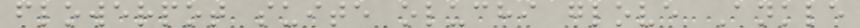flowerpot suite oluchi glove Ankle
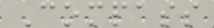Compass
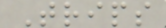Trips
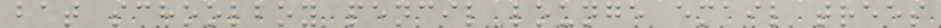bat schoolboy pencil lounge email trees
